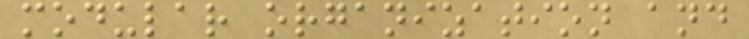modular organization and
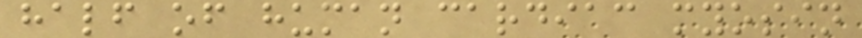half of human cardiac myosin
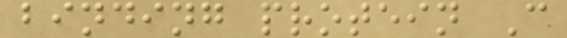binding protein C
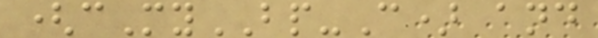(cMyBP-C) and
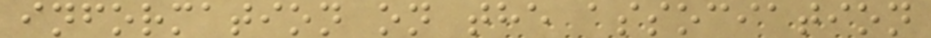information on the association
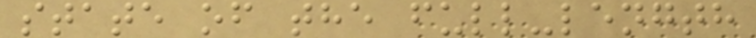state of the full-length
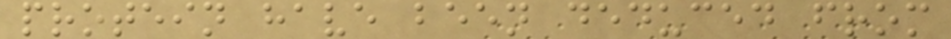protein have been deduced from
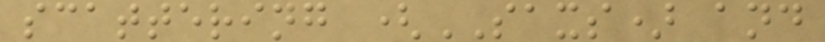scattering (SAXS) and
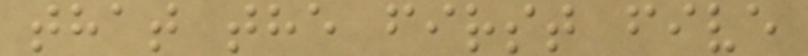that the first five
